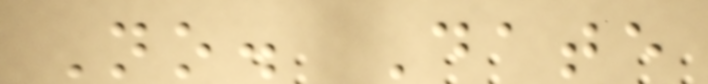No. Date
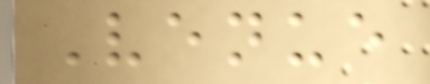Venue
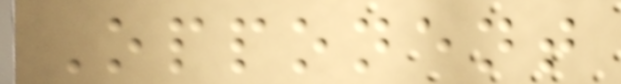Opponent
